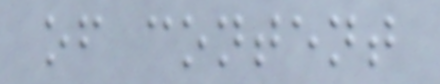of content
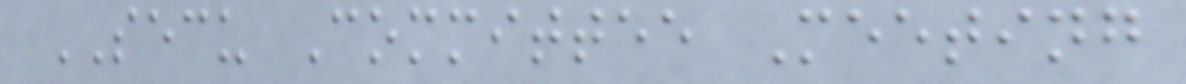SECU Committee Meeting
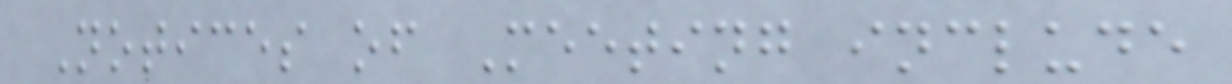Notices of Meeting include
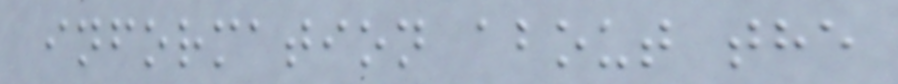information about the
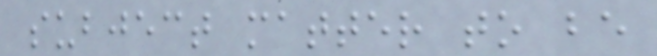subject matter to be
